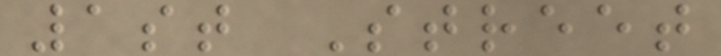1st Street
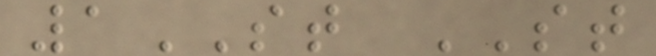1ST ST
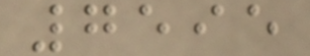7595
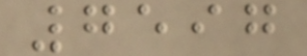7597
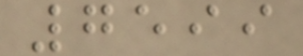7599
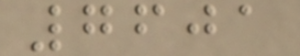7601
